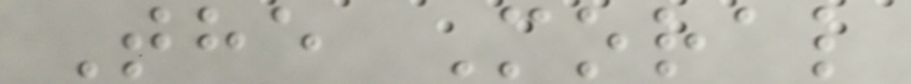The Moral
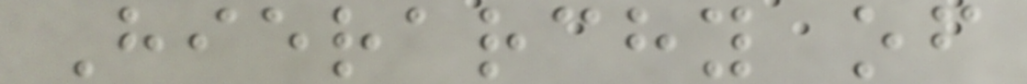Hierarchy of
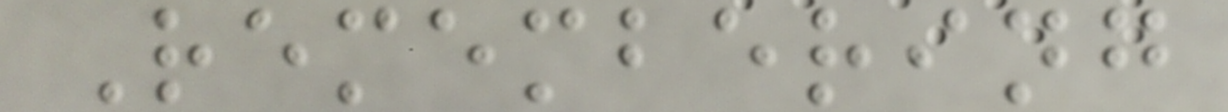Remembering
